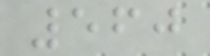560
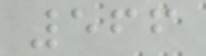566
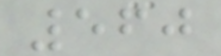560
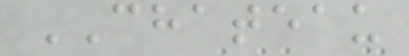CHATEAU
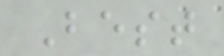Best
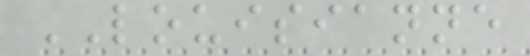LOUISIANNE
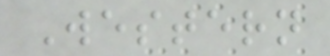Western
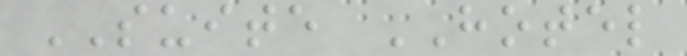SUITE HOTEL
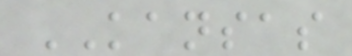KANSAS
